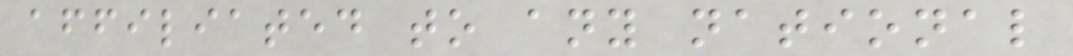affiliated to any national
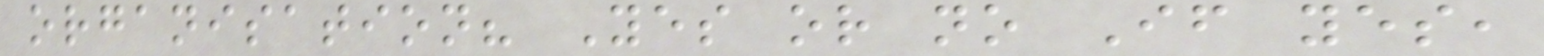organisation? Yes or no If yes,
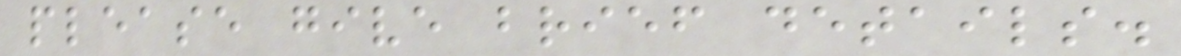please give brief details.
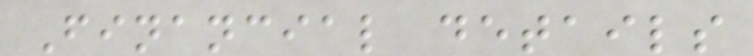Financial details
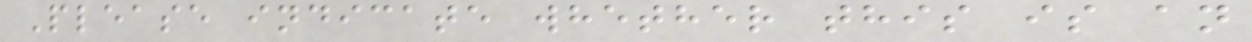Please indicate whether this is an
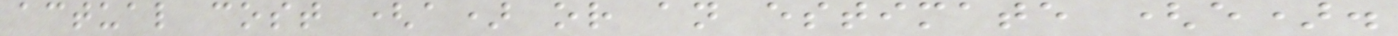actual cost (a) or an estimate (e).
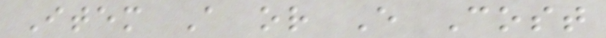Item A or E Cost
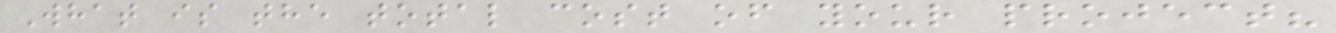What is the total cost of your project?
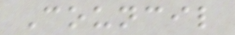Council
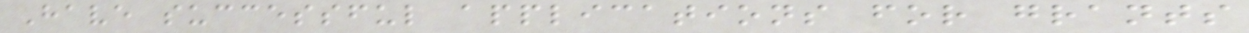Have successful applications for grants
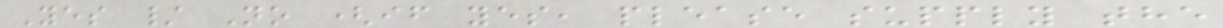Yes / No (if yes, please supply the
